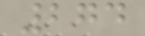274
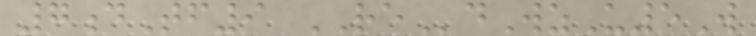7dTf9 REdWzU5W
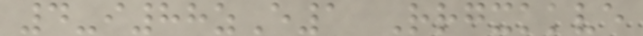4-i88zE1 Rrgxkkve
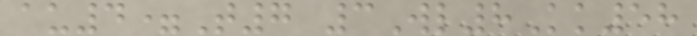au4=T7 3Wl8Kk58
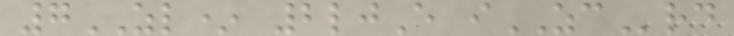7ZL* 2ljE iZCrd
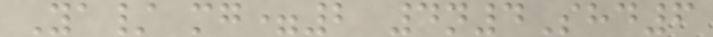Ya/ mg=2 4n4Shd6
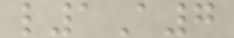l1A7
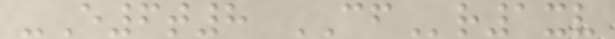-E6t8 CFr1xv
